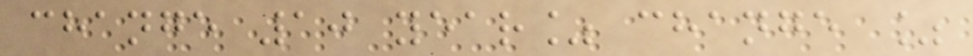change 10 year% change %
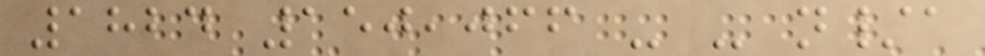1824 150,066 - - n/a
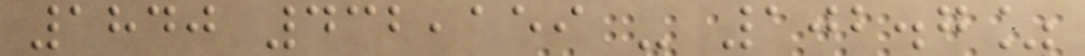1840 432,159 - 102.7%
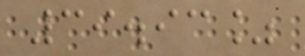39.93%
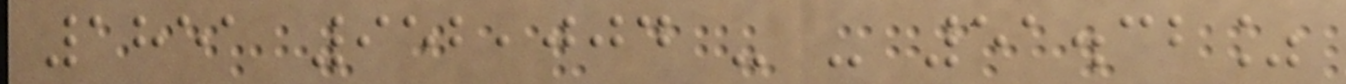1851 952,004 - - 51.32%
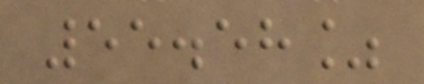55.58%
